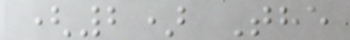(2) The
